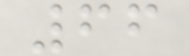66
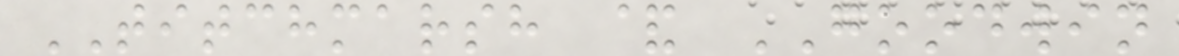TITCHMARSH & GOODWIN
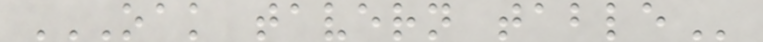OAK TAVERN TABLE
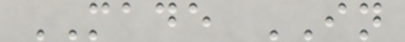MADE IN
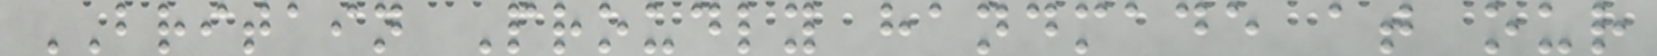BRITAIN Proudly handmade at our
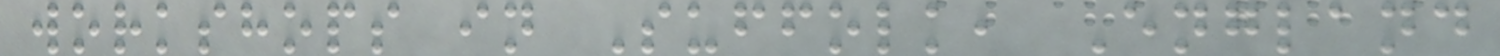workshops in Suffolk, England
